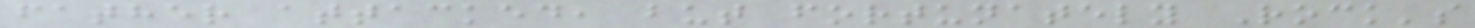father attacked, but fortunately Rock's
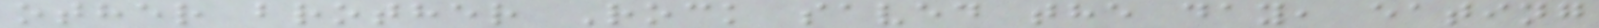other brother Rock saved the day, eating
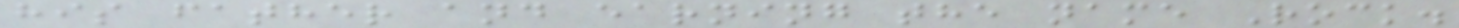his father and earning the name Rock.
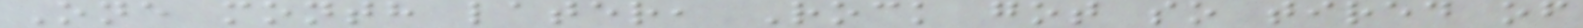One month later, Rock got so tired of
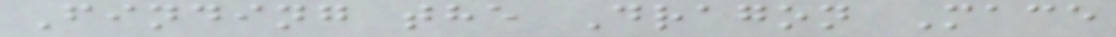Finding the Dragon Mace
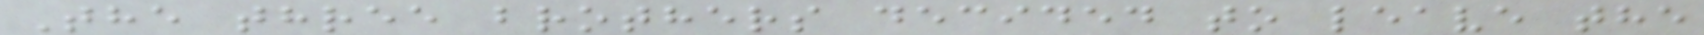The three brothers decided to leave the
